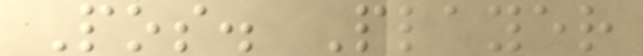Pos. Player
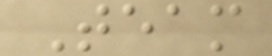Team
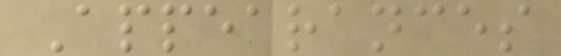Appearances
